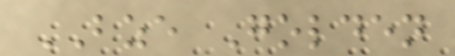BZE Golden
